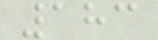183
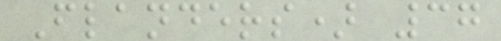Flanders) 37
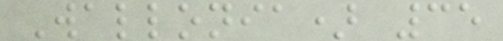Wallonia) 35
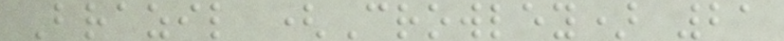Brazil (Crowley) 21
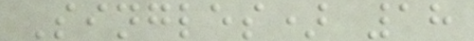Singles) 18
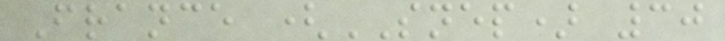France (SNEP) 30
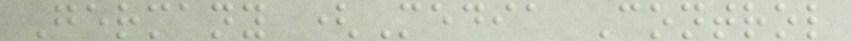Germany (Media Control
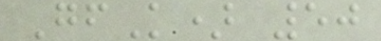GfK) 50
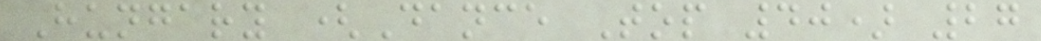Hungary (Dance Top 40) 27
